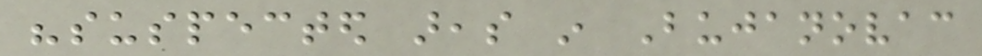"suspected areas in Bujanovac
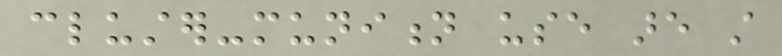cluster-munition use are still
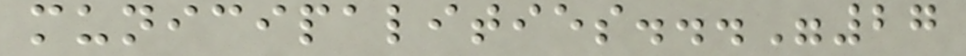municipalities..."27
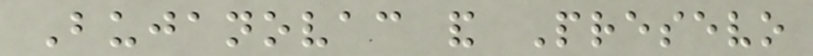Bujanovac and Presevo
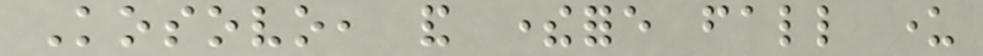Kosovo, and therefore fall under
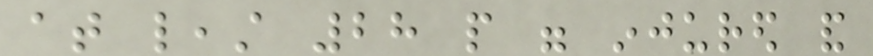at least 28 people were injured and
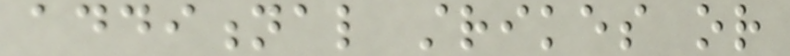additional strikes or
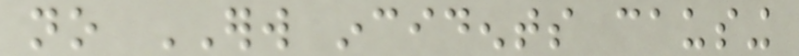no ERW incidents causing
